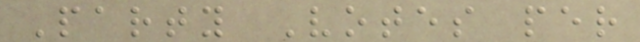Party Votes per
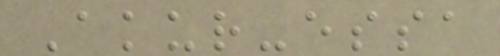Akur-essa
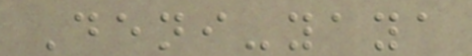Deni-yaya
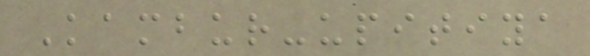Kambur-upitiya
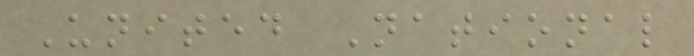United National
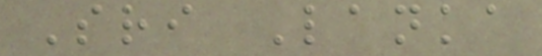Sri Lanka
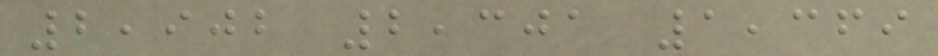2,902 2,301 1,369
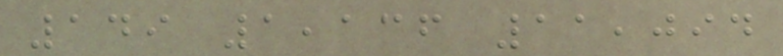149 1,136 11,094
